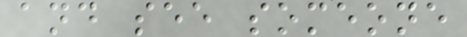and see someone
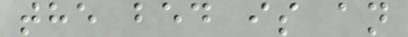the bed is an
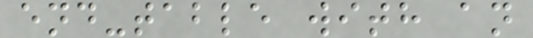end-table with an
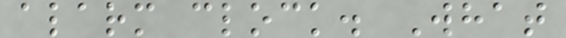alarm clock. What
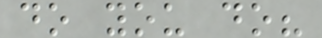do you do?
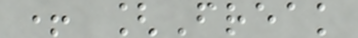+ [Freak
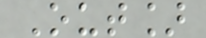Out]
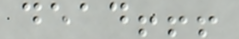dead!!!
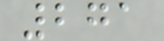271
